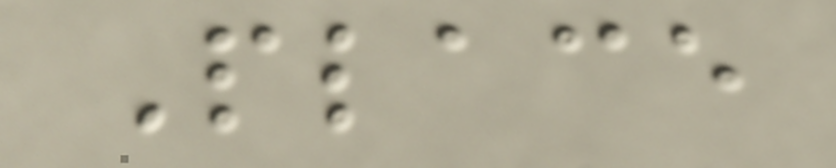Place
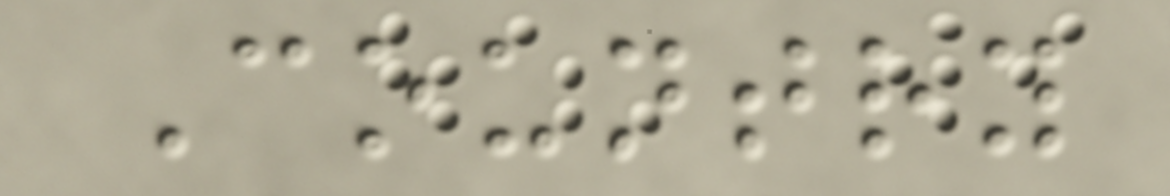Country
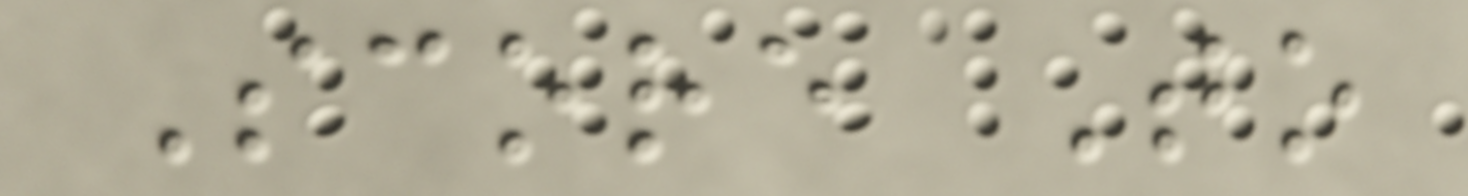Score To
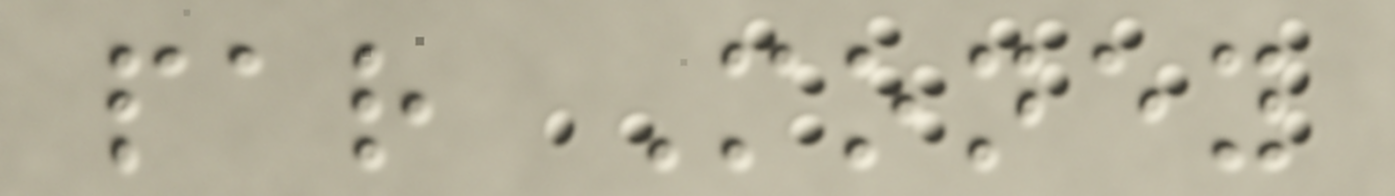par Money
